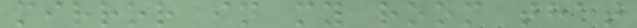mirror in my room that
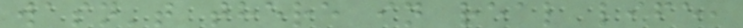wasn't there in real life,
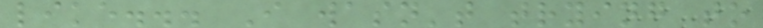like... I wasn't trying to
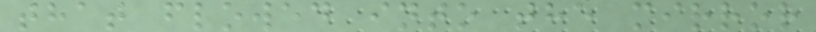that flowed into the mirror
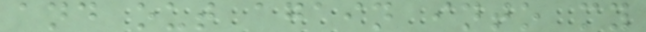and out again into my
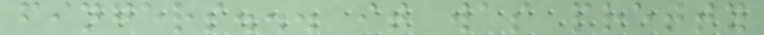fingers... it was pretty
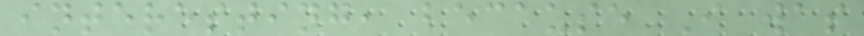interesting, because I was
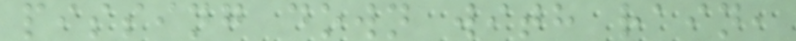pissing down with rain,
